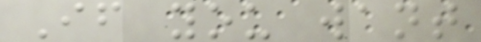If you want
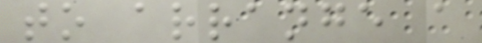to arrange a
